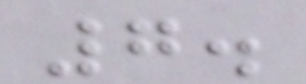7.
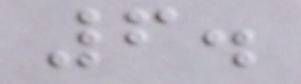6.
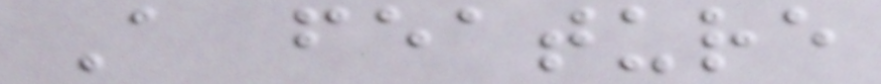A feature
